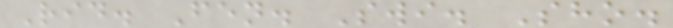Rid. Fen. Swi. Sho.
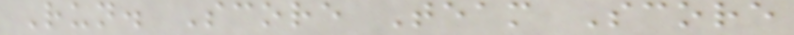Run. Score Team Score
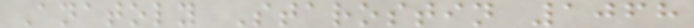Anatoly Starostin 1068
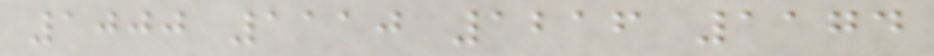1000 1110 1216 1174
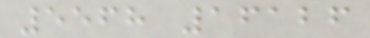5568 16126
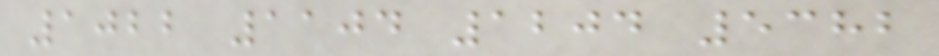1022 1104 1204 5382
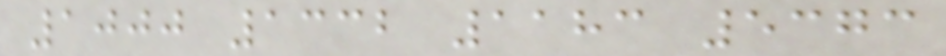1000 1332 1183 5373
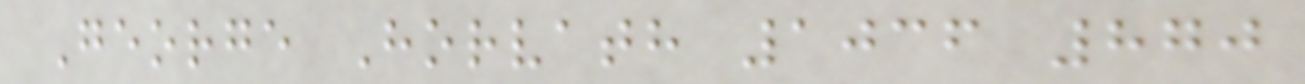George Horvath 1036 870
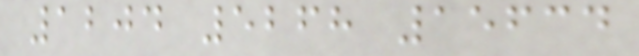1204 5268 15634
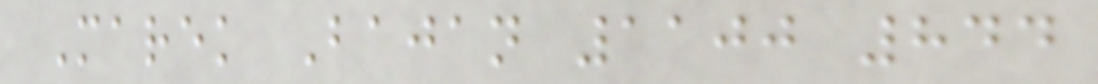Marek Bajan 1100 844
